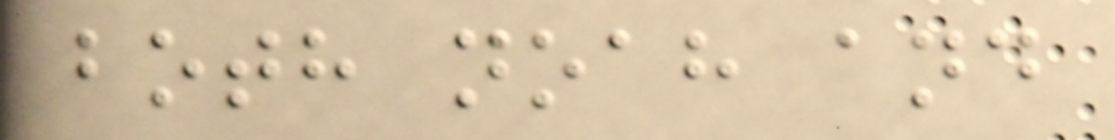both noah and
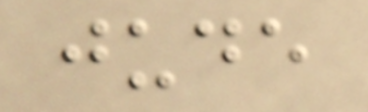jude
